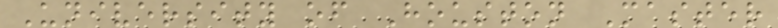University of Houston Master
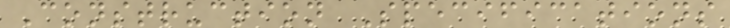Construction Specifications
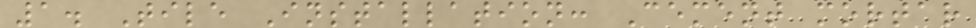1. Tile Installation: Cement mortar
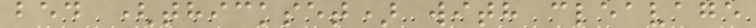bed (thickset) with cleavage
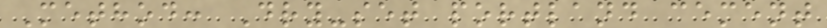Method: Dry-set portland cement
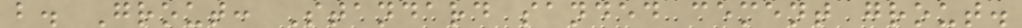b. Grout: Standard sanded cement grout.
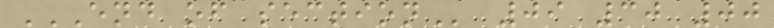END OF SECTION 09 30 00
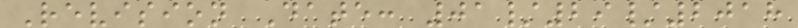Revision Date: 01/29/2018
